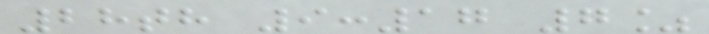28th 9:17 7%
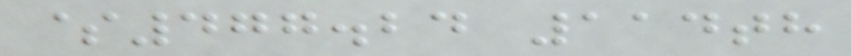$477.24 114th
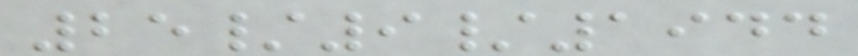25/9/1944
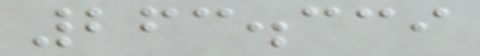263.339
